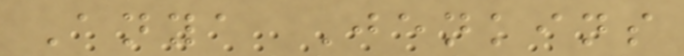Anya Jenkins
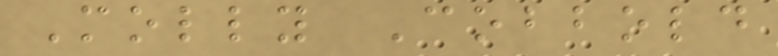Molly Cobbold
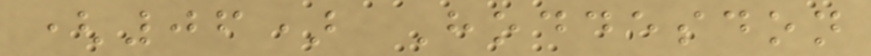(06) Hoddesdon
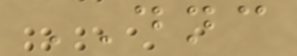DNC
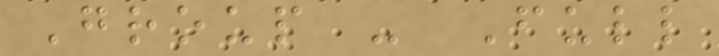Group - Full
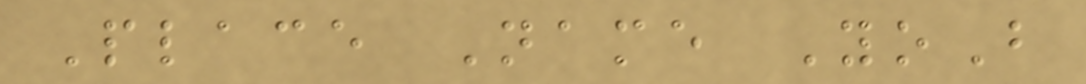Place Name YoB
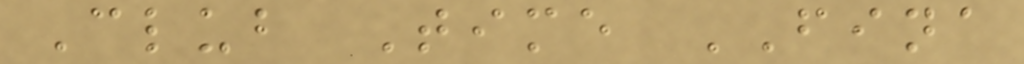Club Time FINA
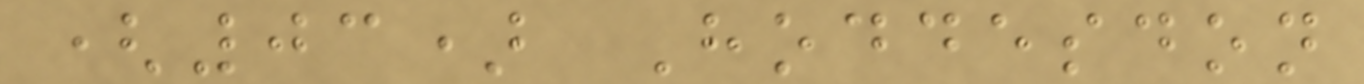(03) Hoddesdon
